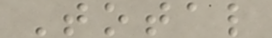Total
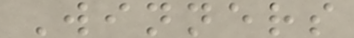Winners
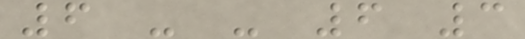6 - - 6 3
